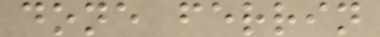done ferrin
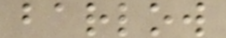barlow
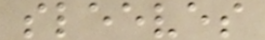sleeves
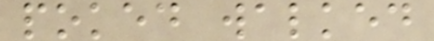poked walked
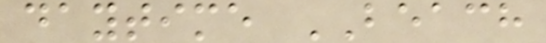daytime BEACH
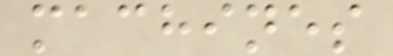machines
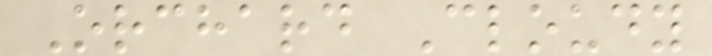Orchard Cloudy
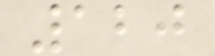120
